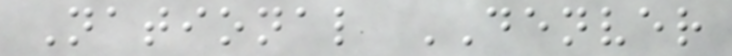National DENVER
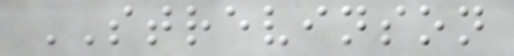STREVINSON
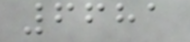6681
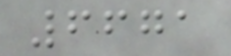6671
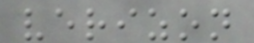verizon
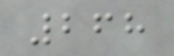268
